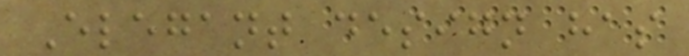Elegant design has
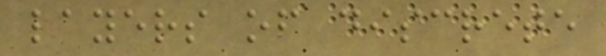layers of discrete
